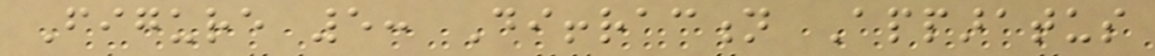Figure 5: Diffraction Apparatus
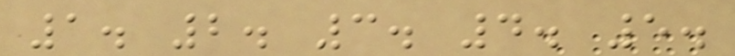1. 2. 3. 4. 5.
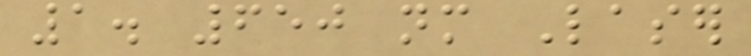1. 650 nm Laser
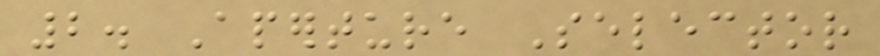2. Aperture Selector
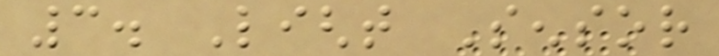3. Light Sensor
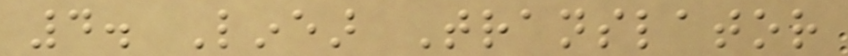4. Linear Translator
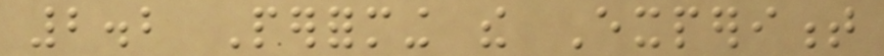2.2 Performing the Experiment
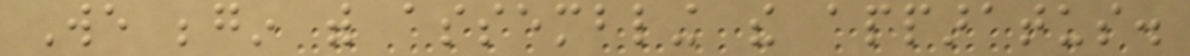We begin with assembling the apparatus.
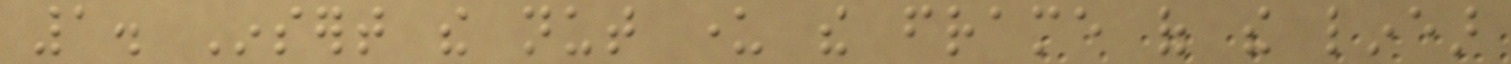1. Insert the nut under the frame of the linear
